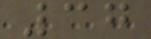37
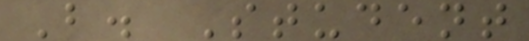B. Student
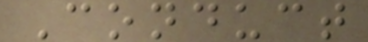Conduct
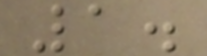1.
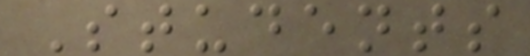Students
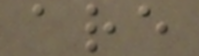are
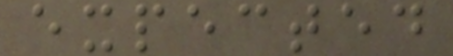expected
